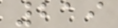219
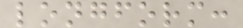longform:
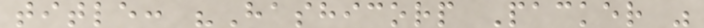title: "Hashicorp Packer "
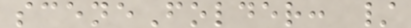sceneFolder: /
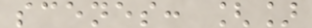scenes: []
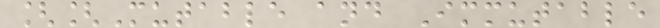[[Mutable and Immutable
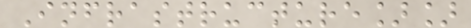Infrastructure]]
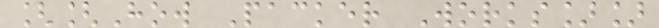[[How Packer Works]]
